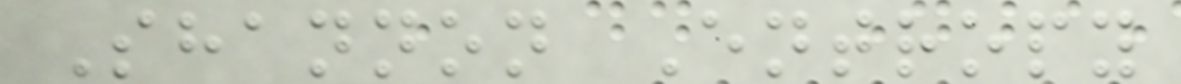Shannon Entropy
